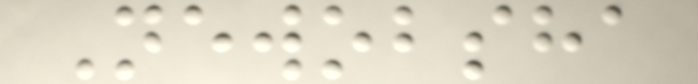Newobsha
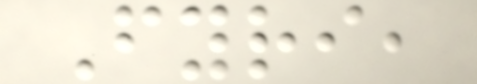Fyri,
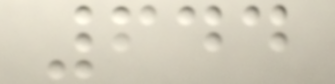644
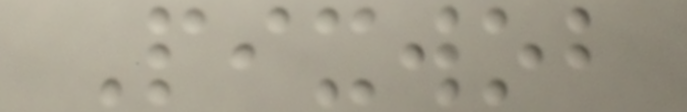Pixwob
